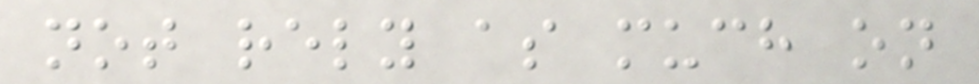not rely as much on
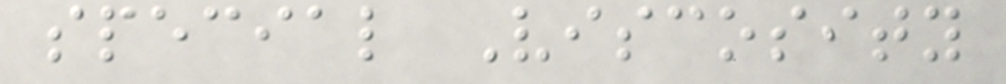special Viscosity
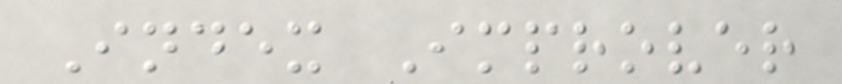Index Improver
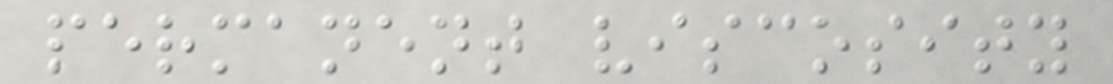permanent viscosity
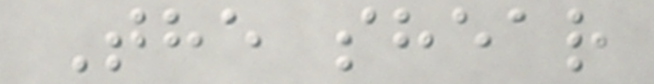The shear
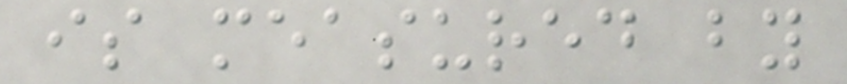is measured by
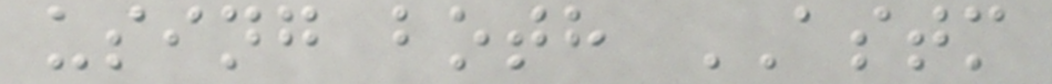using both ASTM
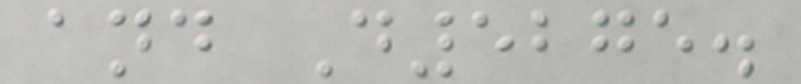and D5275.
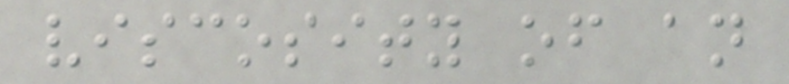viscosity of an
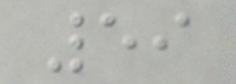59
